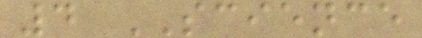4 SCIENCE
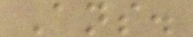Ans.
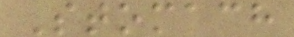Stomach
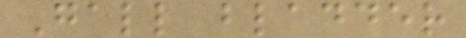Gall bladder
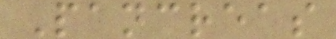Pancreas
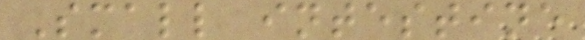Small intestine
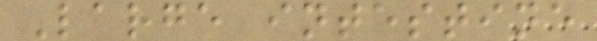Large intestine
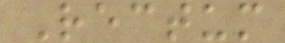Rectum
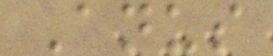Anus
